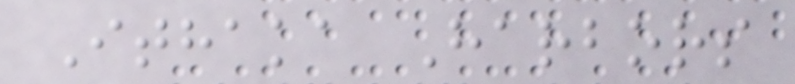Ithaka Harbors
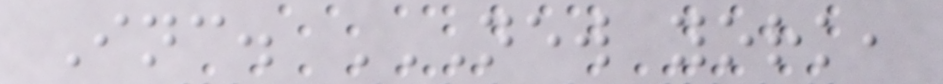Inc. NEW YORK,
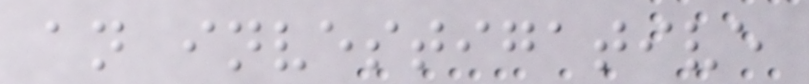an investigative
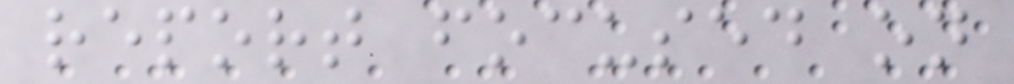report focused on
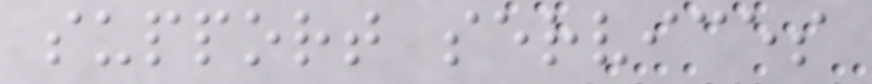support services
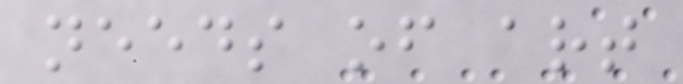needs of art
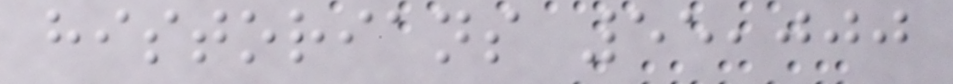historians 55,000
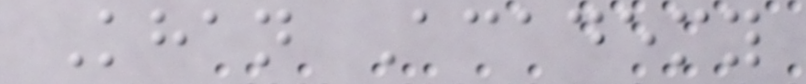Khan Academy
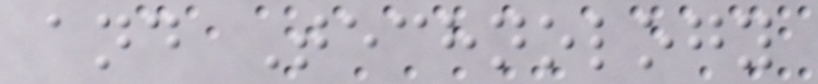and Technology
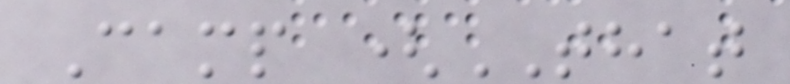Camp (THAT
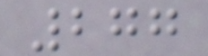277
